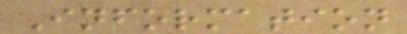Information
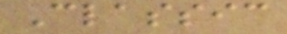Classic
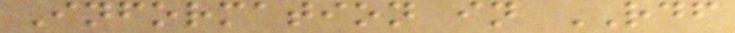Information in RDF
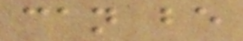can be
